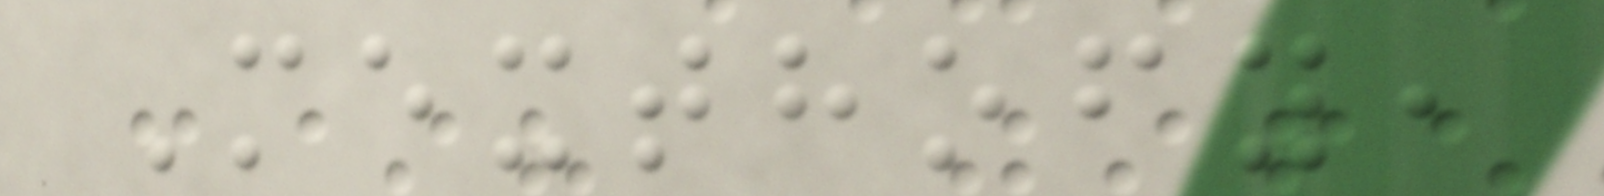Mexthofy,
